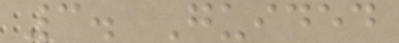3. Guided
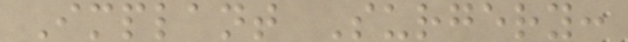Implant Surgery:
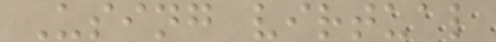Using virtual
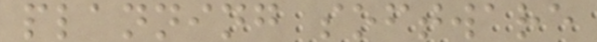planning software
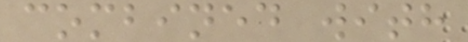combined with
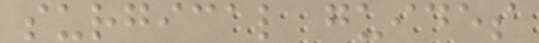surgical guides
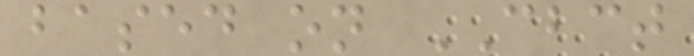based on CBCT
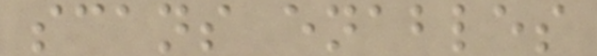scans enables
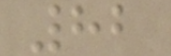82
